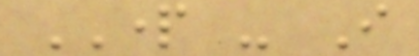PART - I
